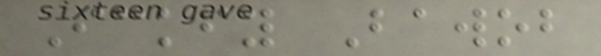Ickfy Bawob
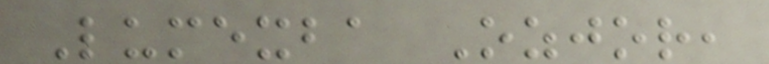Lumexba Ozjor,
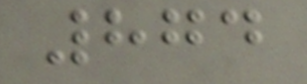874
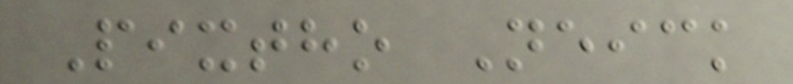Pixtho Neick
